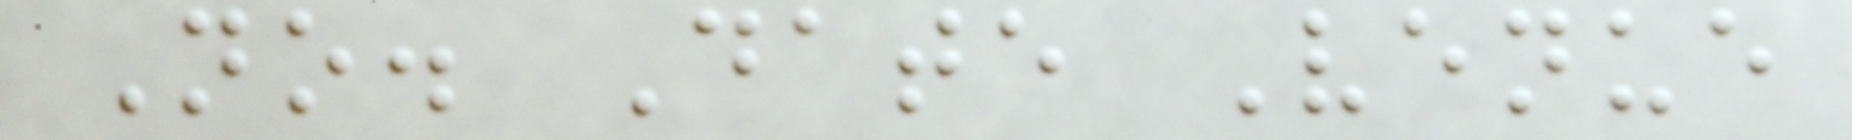No. Date Venue
